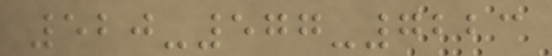520-577-7223
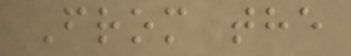From the
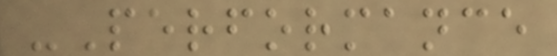-Performance
